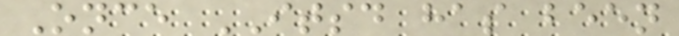Once ITSD has been
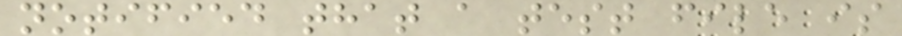notified that a test file is
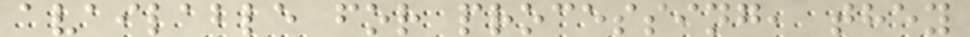available for processing, they
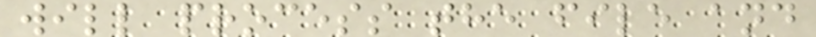will process the file and
